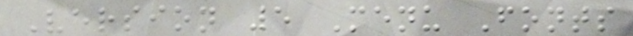Version 5 Menu Fonts
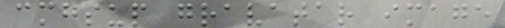cmgsup gravatar image
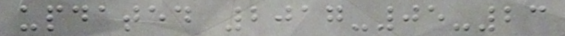updated 2017-05-23
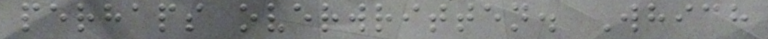perhaps overwritten. Which
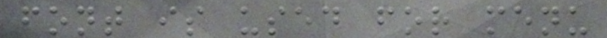font is used for menu
